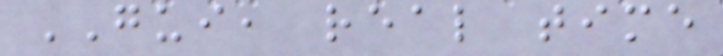GUI, real time
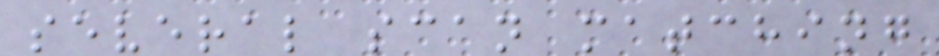several scan matching
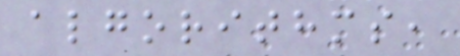algorithms,
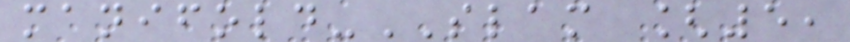manifold-SLAM [5,
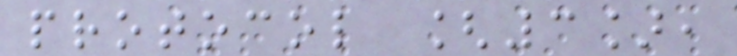protocol [3],
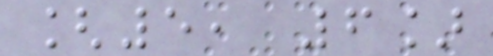[5, 6]
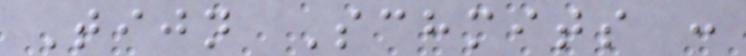Tijn Schmits :
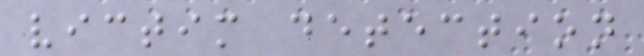victim detection
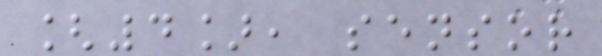[4], sensor
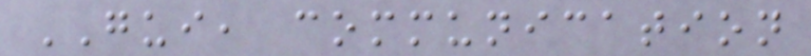GUI, communication
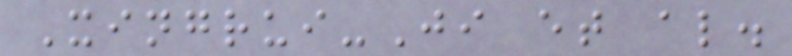Xingrui-Ji et al.
